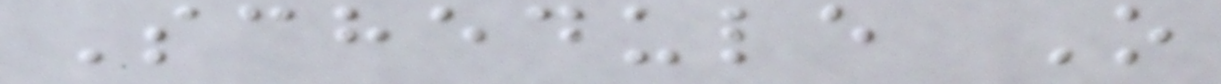Schedule O
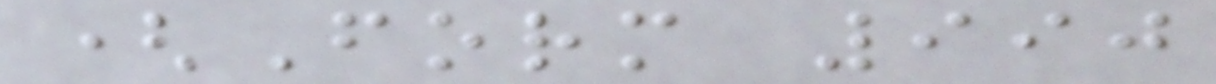(Form 990
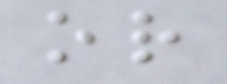or
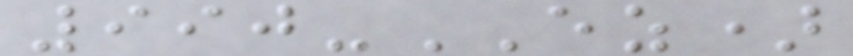990-EZ)
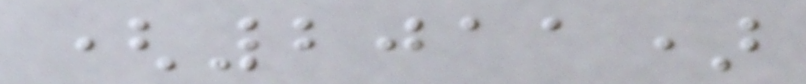(2011)
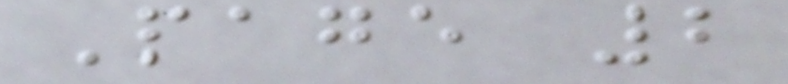Page 2
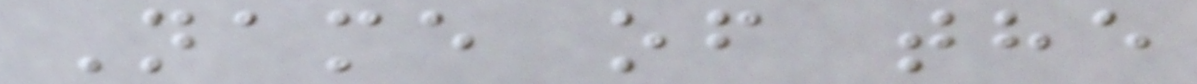Name of the
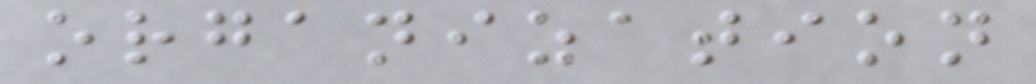organization
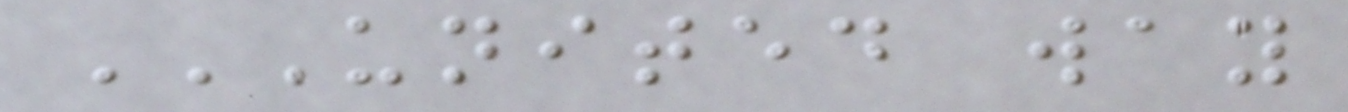UNITED WAY
